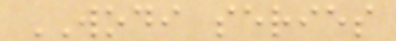WODI series
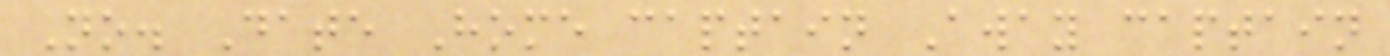No. Date Home captain Away captain
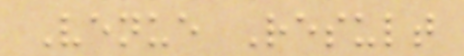Venue Result
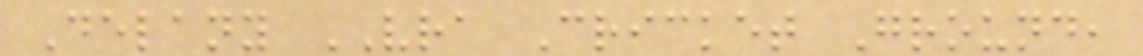Delany VRA Cricket Ground,
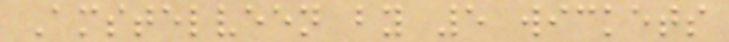Amstelveen by 5 wickets
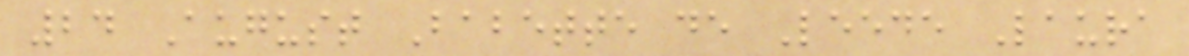24 August Babette de Leede Laura
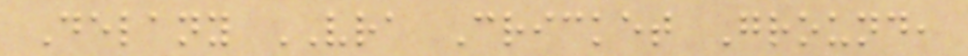Delany VRA Cricket Ground,
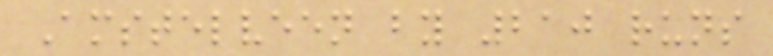Amstelveen by 210 runs
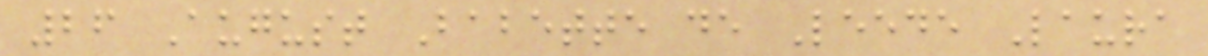26 August Babette de Leede Laura
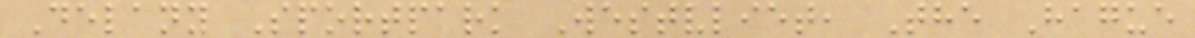Delany Sportpark Westvliet, The Hague
